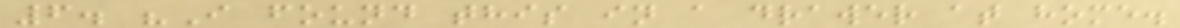6. "I found this in a drawer at home.
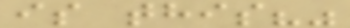is this?"
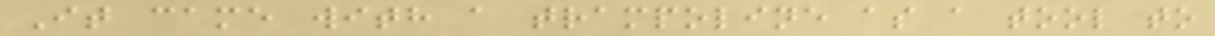It came with a trampoline as a tool to
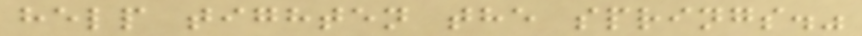help tighten the springs."
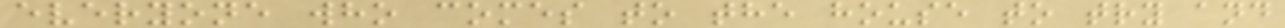everyone who comes to the house to try and
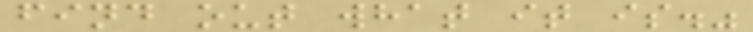find out what it is."
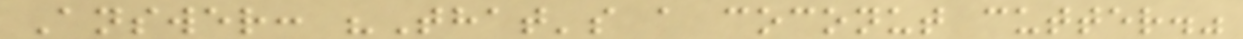Answer: "That's a coconut cutter."
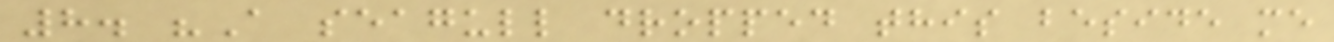8. "A seagull dropped this beside me
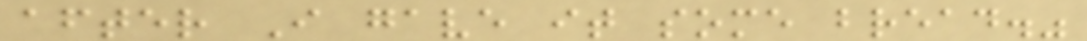after I gave it some bread."
